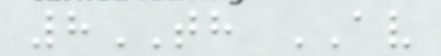8TH AV
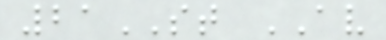21ST AV
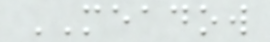MEADOW
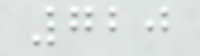720
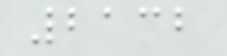2132
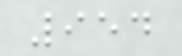954
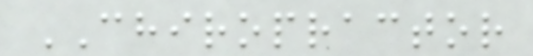CHIROPRACTOR
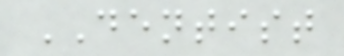DENTIST
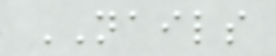NAILS
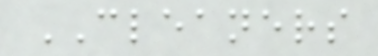CLEANERS
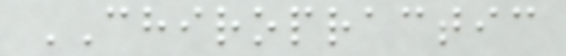CHIROPRACTIC
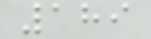189
